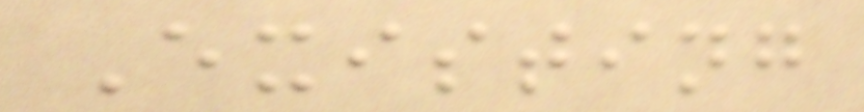Existing
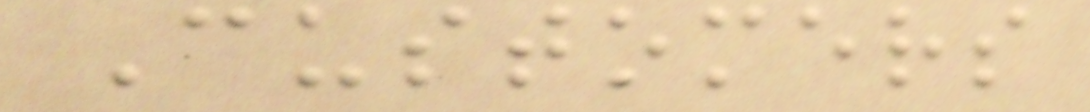Customers
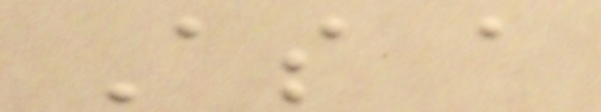As a
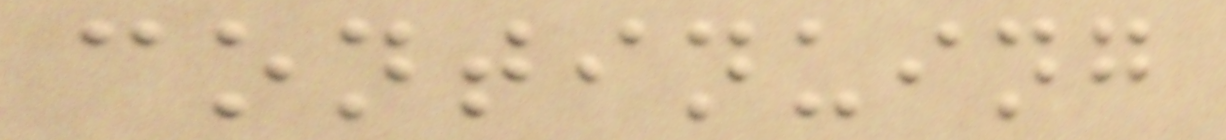continuing
